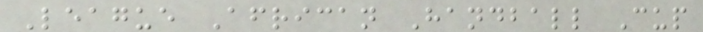League African Handball Cup
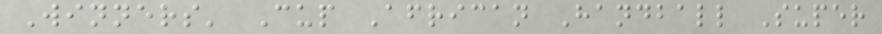Winners' Cup African Handball Super
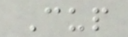Cup
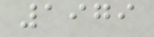1979
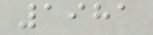1981
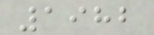1982
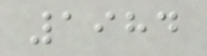1984
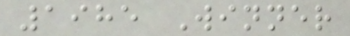1985 Winner
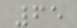65
